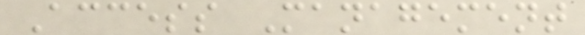Access Management
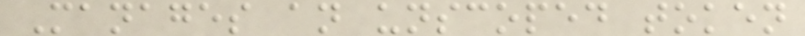Manages an unscoped token
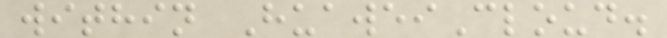within HuaweiCloud.
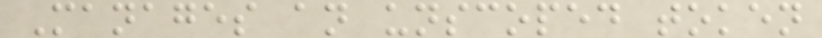Manages an unscoped token
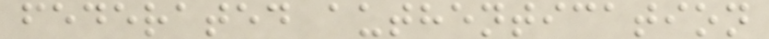federated authentication
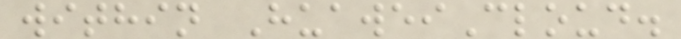within HuaweiCloud.
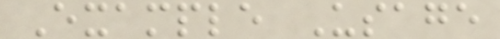Example Usage
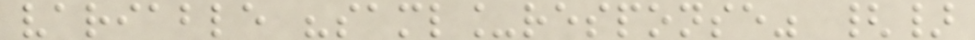variable "saml_response" {}
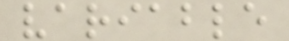variable
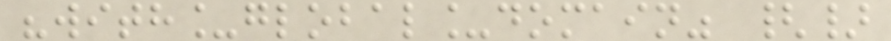"with_global_domain" {}
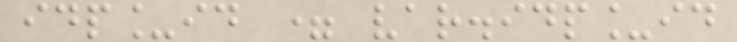idp_id = var.idp_id
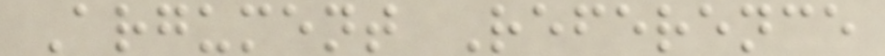Argument Reference
